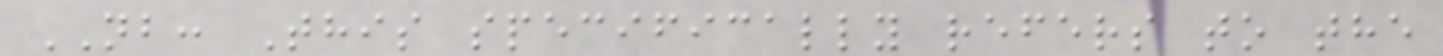NB: This specifically refers to the
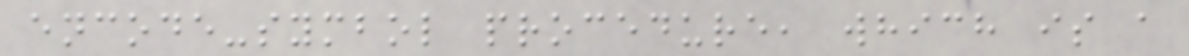encode-symbol procedure, which is a
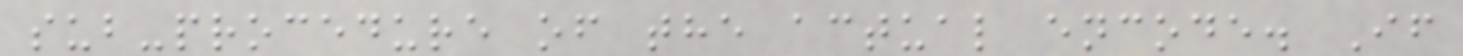sub-procedure of the actual encode. If
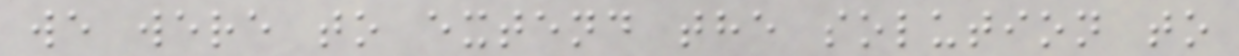we were to extend the solution to
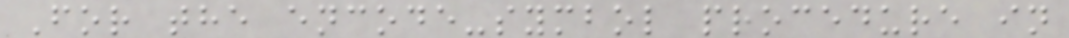For the encode-symbol procedure in
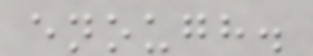enough.
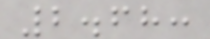2.68:
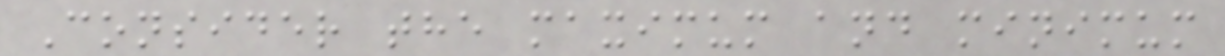Consider the maximum and minimum
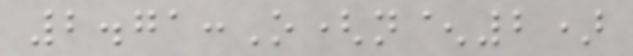2.71:O(n^2)
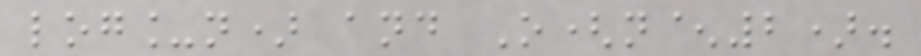log_n) and O(n^2).
